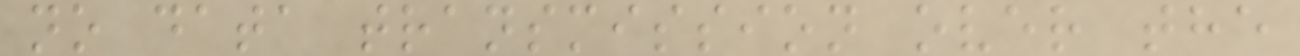no data transmission over the
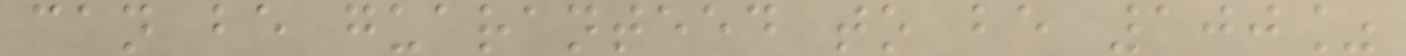can be guaranteed to be 100%
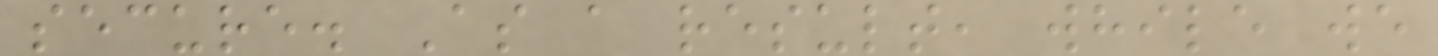secure. As a result, while we
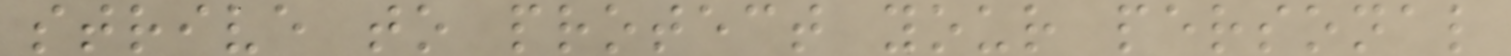strive to protect your personal
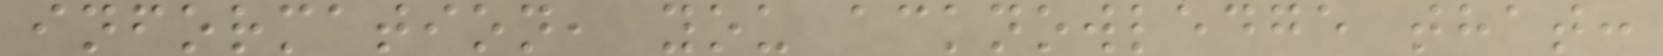information, you acknowledge that:
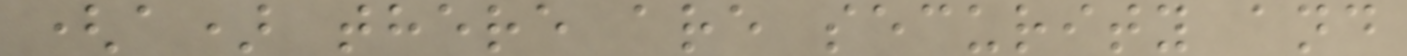(a) there are security and
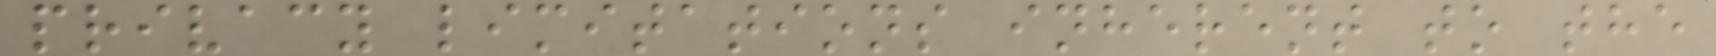privacy limitations inherent to the
